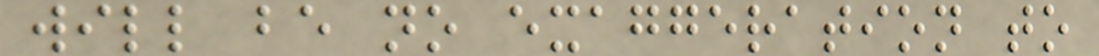will be no exaggeration to
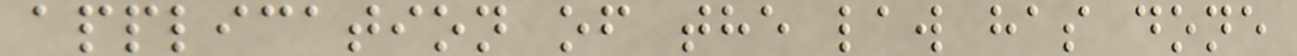application of the law has done
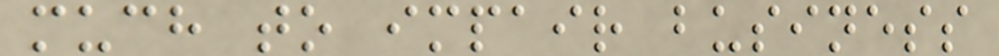much to impair business
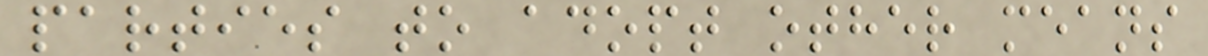parties to adopt other means
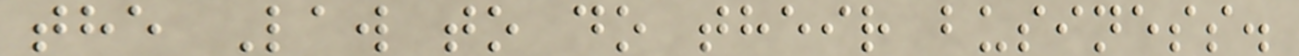the Law to do their business.
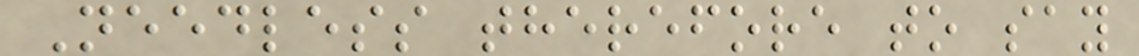Needless therefore to say
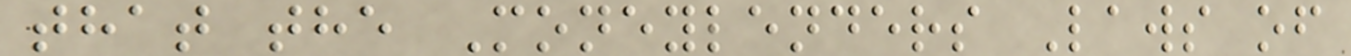that the Moneylenders Laws of
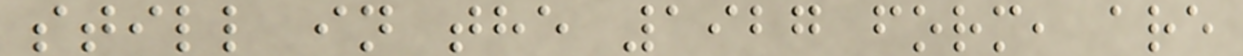still in the 1927 form, are
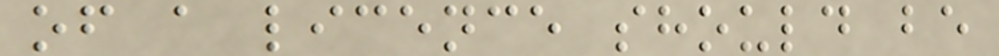of a licence should be
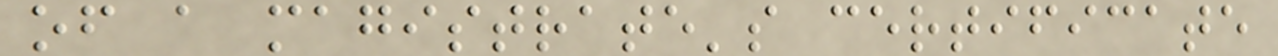of a magistrate's certificate
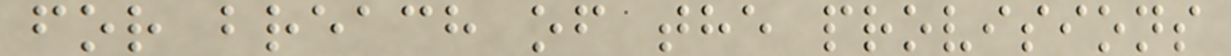for breach of the provisions
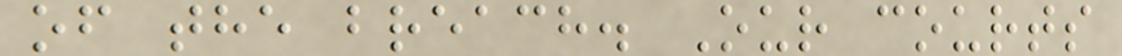of the breach. Our courts
